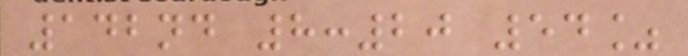142nd 8:20 54%
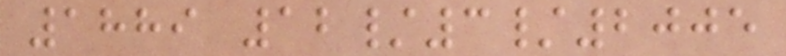1889 12/3/2005
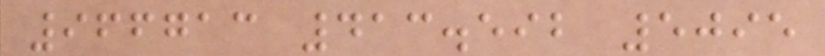966713 413.592 5095
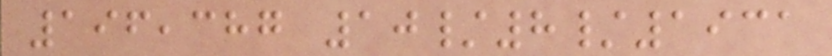196,387 10/8/1931
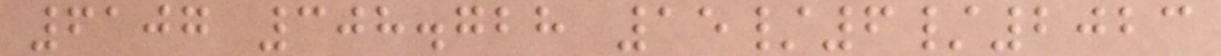6107 308.728 15/6/2023
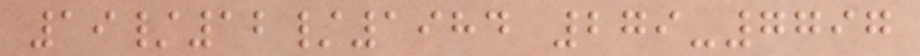19/12/1984 279-7797
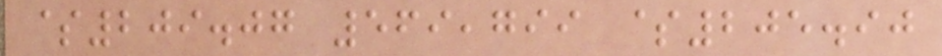$209.07 569,799 $205.90
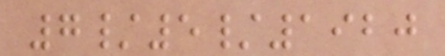7/5/1920
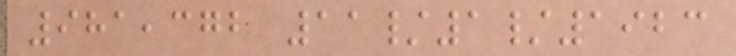981,372 11/1/1923
